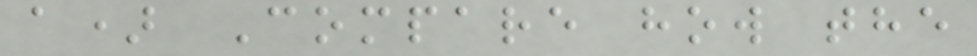a) Compare how the
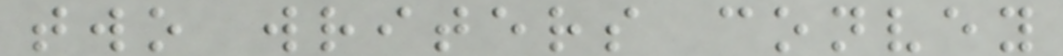two writers convey
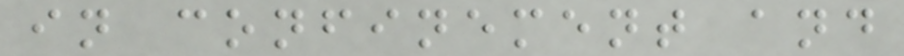in confinement and
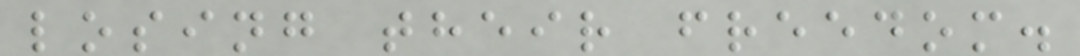losing their freedom.
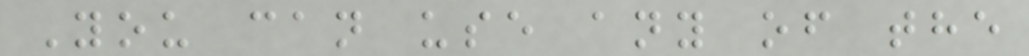You can use any of the
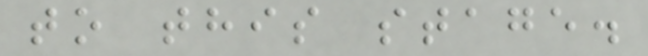to this stage.
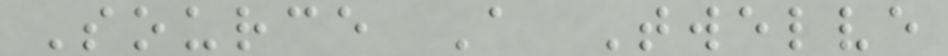Source A Twelve
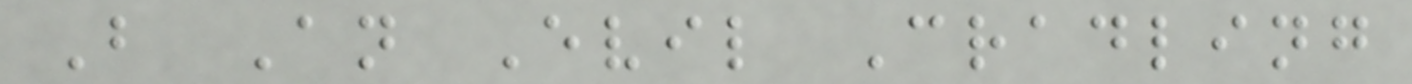B An Evil Cradling
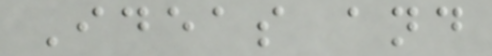Ideas and
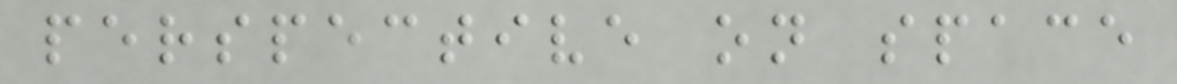perspective on space
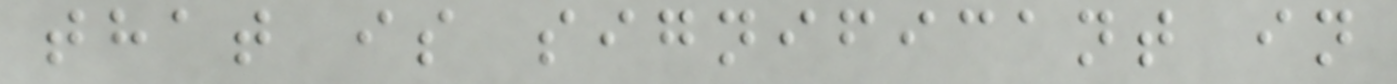that is significant in
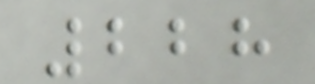228
